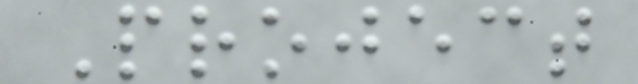Project
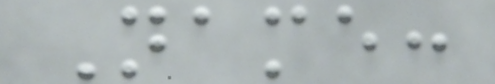Name:
